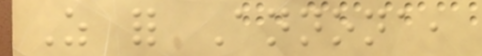As for Annona,
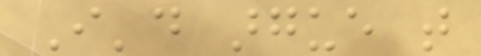I'd argue that
